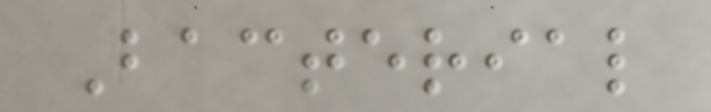Bacterial
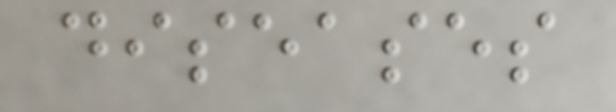diseases
